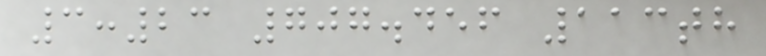3:23 707.456 113th
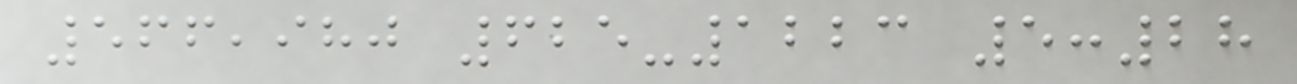566,980 625-1223 5:28
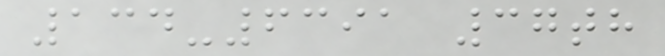134-6391 37th
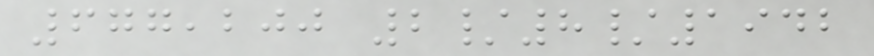677,200 2/8/1942
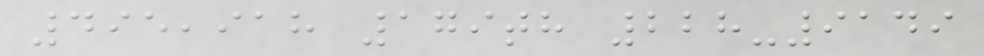495,918 179th 228-9149
